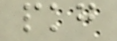pkg
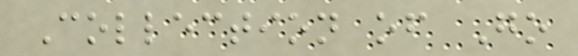Collection of Go
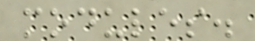modules.
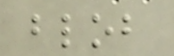blob
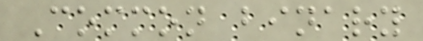Common binary
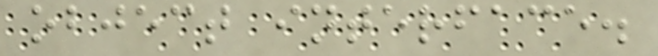object interface.
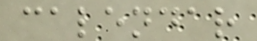calendar
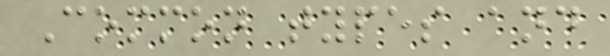Common types and
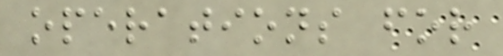operations for
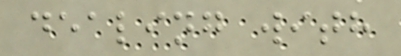dealing with
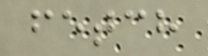fetch
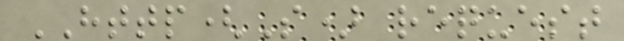HTTP(S) request
